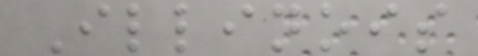Illinois
